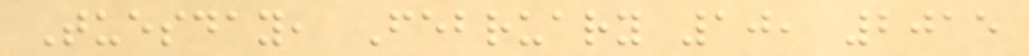Tuesday, February 10, 2015
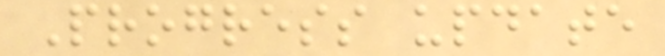Progress update
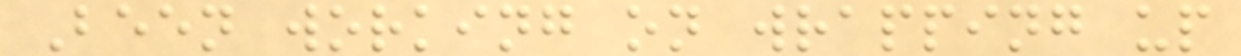Been working on wrapping up
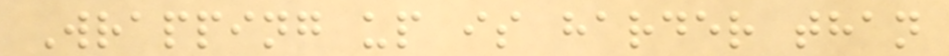Wrapping up is harder than
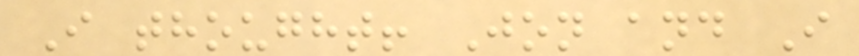I thought! Jon and I
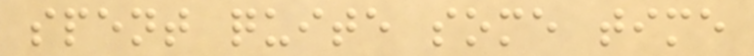spent quite some time
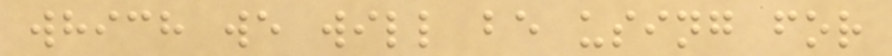which we will be using for
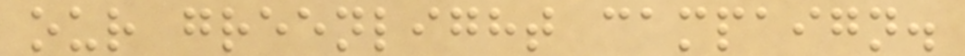our greenlight campaign.
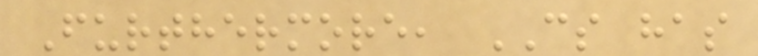Furthermore, CS has
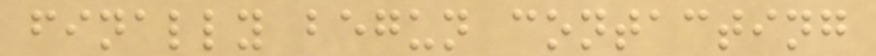finally begun contacting
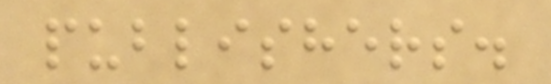publishers.
